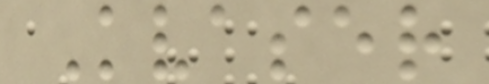Kvaser
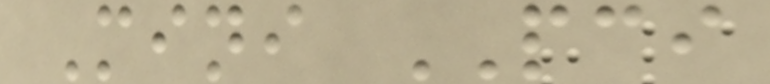Mini PCI
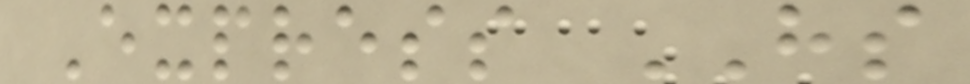Express HS
